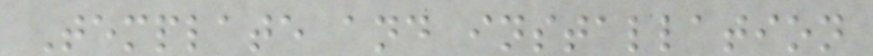Template and installation
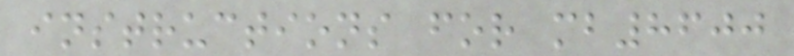instructions for mb8600
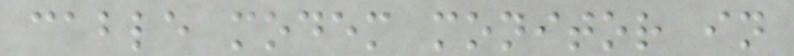cable modem monitor in
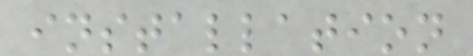installation
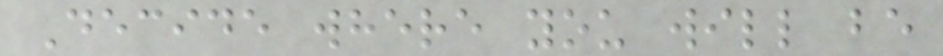Decide where you will be
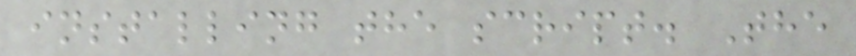installing the script. The
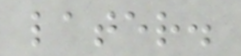later.
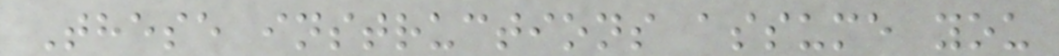These instructions assume you
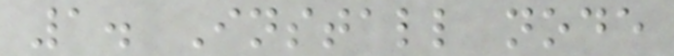1. Install node
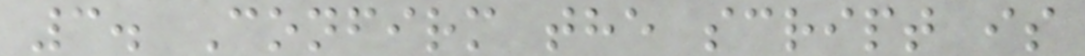3. Confirm the script is
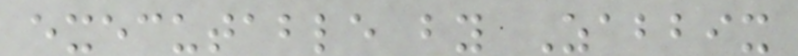executable by Zabbix
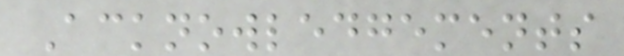Acknowledgements
